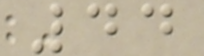44
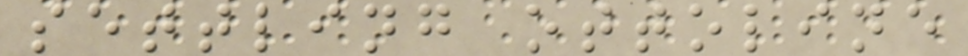settling ottoline
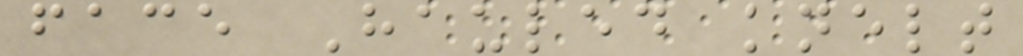face Hauled knelt
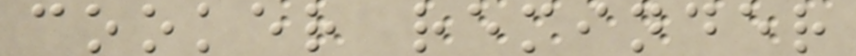cooker reminder
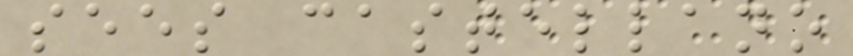sees castellano
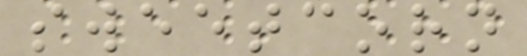sweetcorn
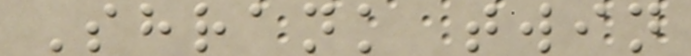Shrank twin
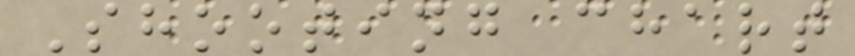Shooting chart
